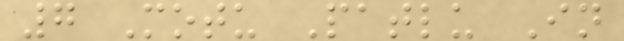7 Motu Patlu In
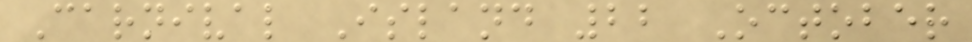Carnival Island 22 October
